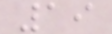19
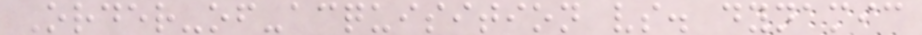Order-of-acquisition vs. dynamic
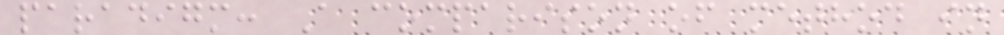paradigm: A comparison of method in
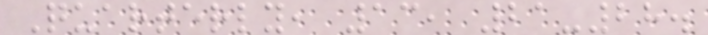Quarterly, 13, 21-28.
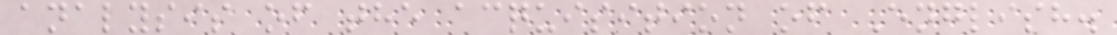analysis of the acquisition of English.
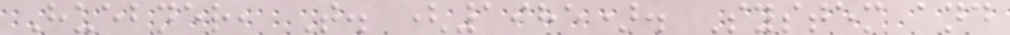Huebner, T. (1985). System and
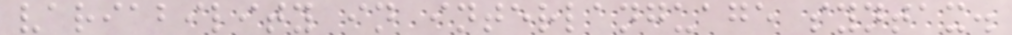variability in interlanguage syntax.
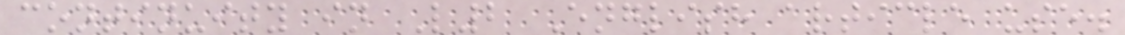continuity in L2 English article use.
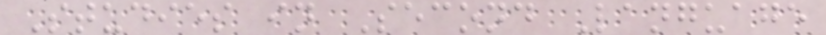Studies in Second Language
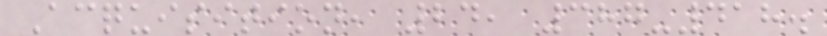Acquisition, 24, 387-418.
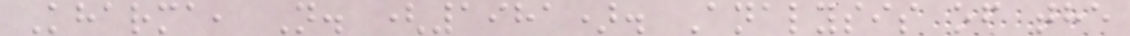Kharma, N. (1981). Analysis of the
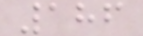186
